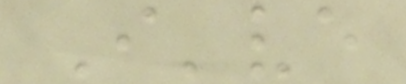I've
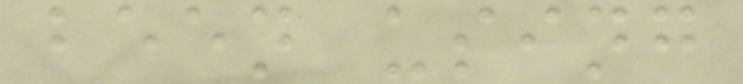been using
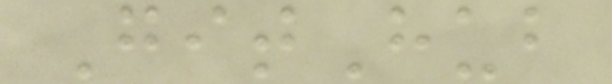GitHub
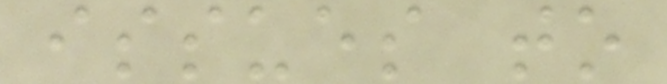issues to
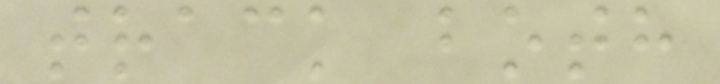track both
